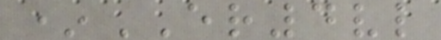*ER4vl
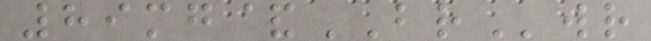89mg&BRwr
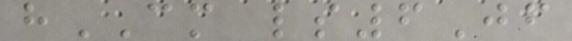hCM ls6Jf
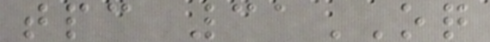tpc 31OQ
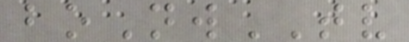boNwTV
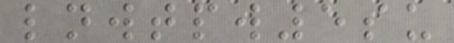lnwtpw5su
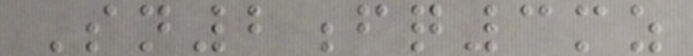Sn2fq3mz
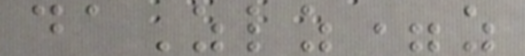daZlz=z
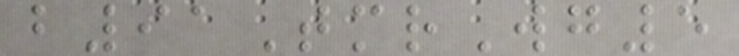b91TmrWg5
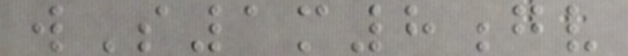wS1m8gv
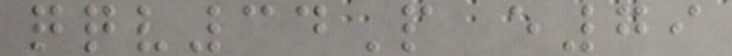qqv34P e79
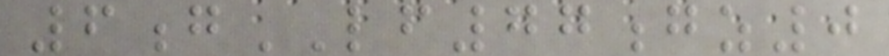6gLF77gz0
